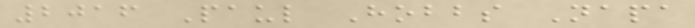2016 Paul Hobbs Napa
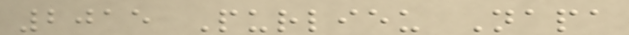2015 Purlieu Napa
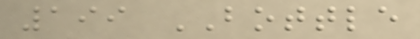199 BOTTLE
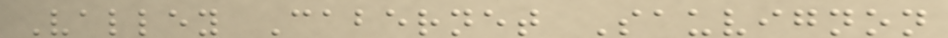Valley Cabernet Sauvignon
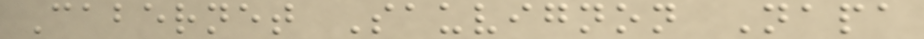Cabernet Sauvignon Napa
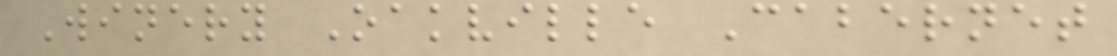Winery Oakville Cabernet
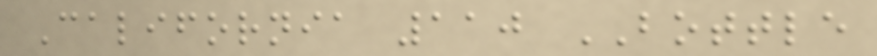California 110 BOTTLE
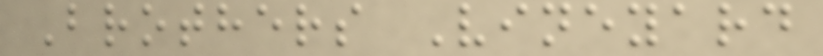Brothers Vineyard
